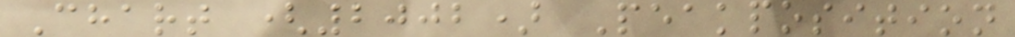Chart (2002) Peakposition
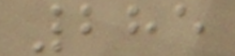285
